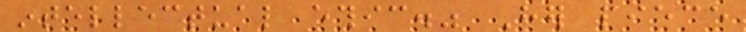intellectual ethic." Her piece
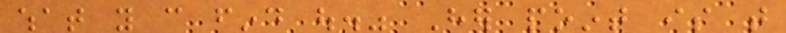what you can find out." Her point is that
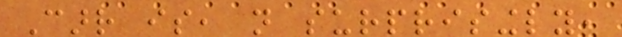Carr is, not surprisingly,
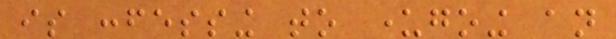is confessing to undergoing an
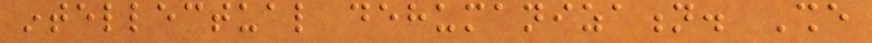intellectual dehumanization. She
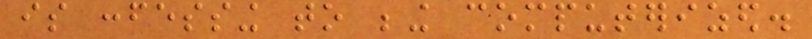is confessing to being computerized.
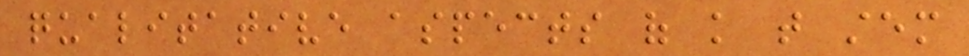qualitative aspects of knowledge that stem
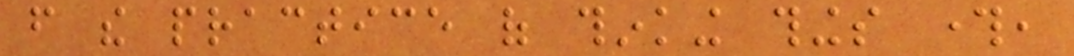from the practice of thinking things through,
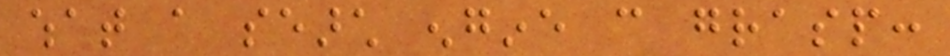what a search engine can grasp:
